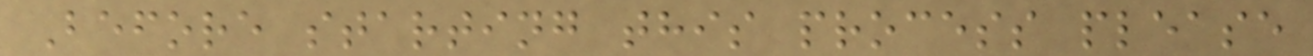Before starting this process please
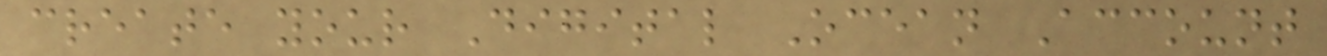create your Digital Ocean Account
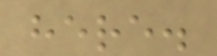here.
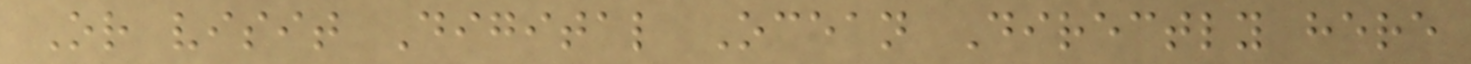Or visit Digital Ocean Directly here
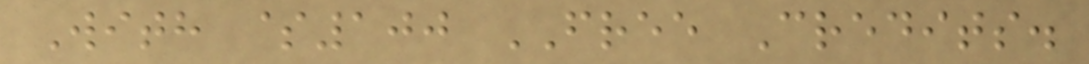With $100 FREE Credits.
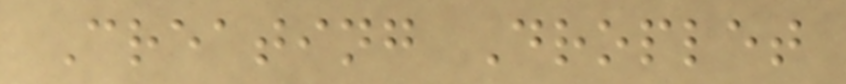Creating Droplet
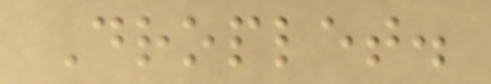Droplet.
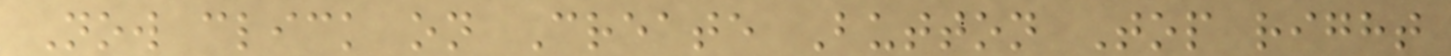Now click on Create Button Top right
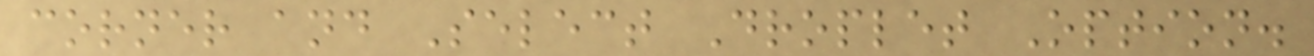corner and Select Droplet Option.
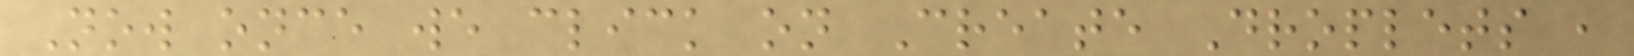Now once we click on Create Droplets ,
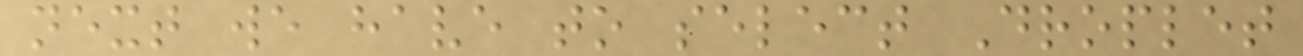next we have to select Droplet
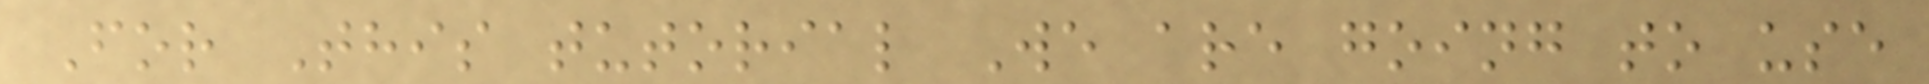For This tutorial We are going to use
